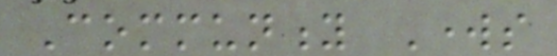Community Works
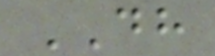DH
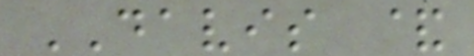DAVIS &
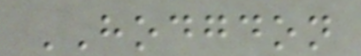HODGDON
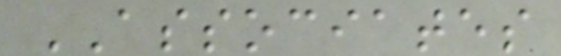ASSOCIATES
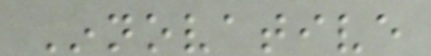Innovative
